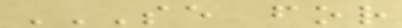SE FOR
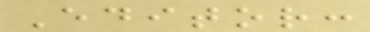Editor:
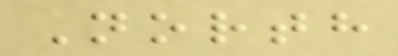North
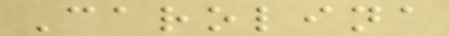Carolina
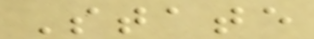State
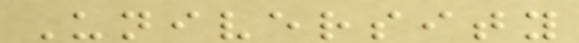University
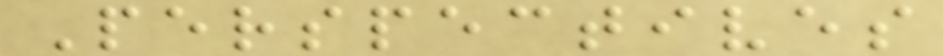Perspectives
